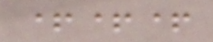+++
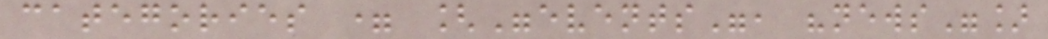categories = ["events", "news"]
